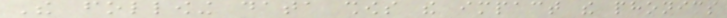The following data shows the impact the phonics
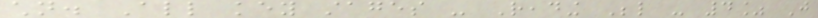children. All key stages - Reading Below - 4% Just
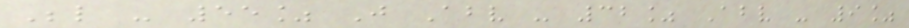Below - 55% Just Above - 32% Above - 9%
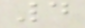4
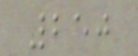250
